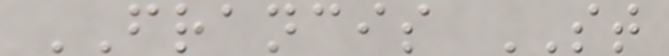FRANCIS ST
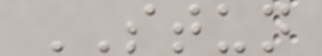STUN
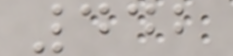442
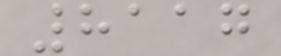8117
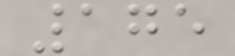175
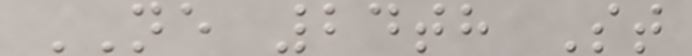NE 24th St
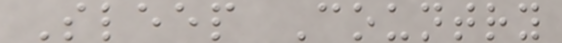Sleep Country
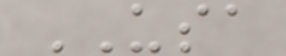USA
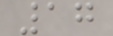17
